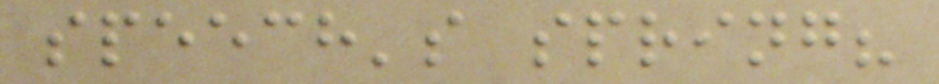speech's spring?
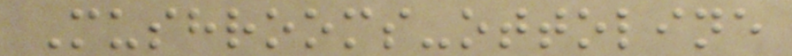Mushrooms-ottoline
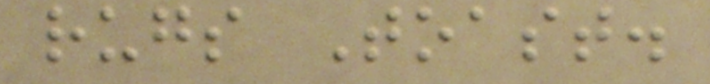rugs Toast.
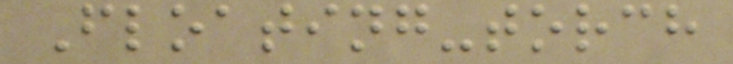Floating-torch
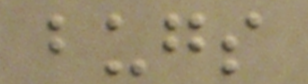bugs
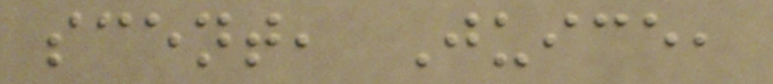scent, Juice,
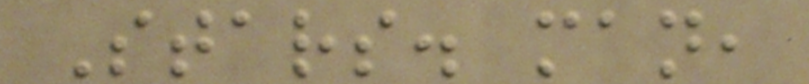Stars. man,
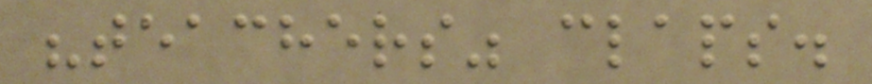"teachers" claps.
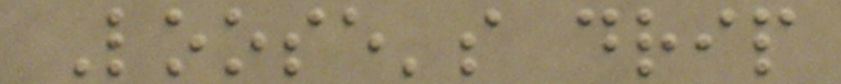Loose's drip
